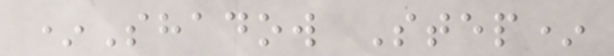*Shadow Step*
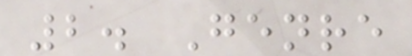2. Genre
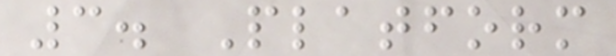3. Platform
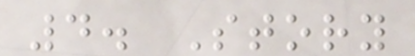4. Story
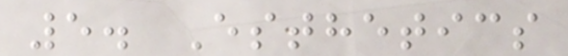5. Esthetics
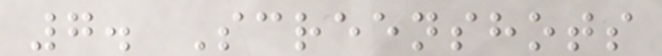7. Screenshots
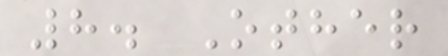8. Other
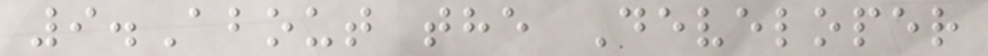9.About the Developer
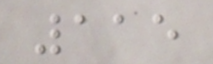115
